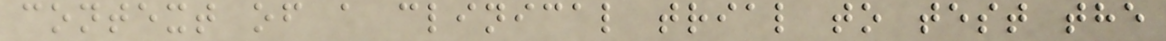context of a clinical trial to test the
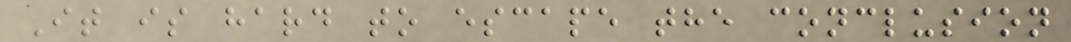It is hard to escape the conclusion
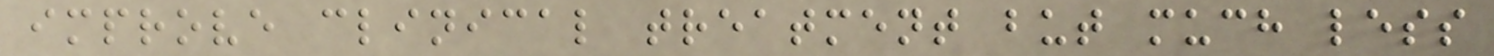improve clinical treatment but much less
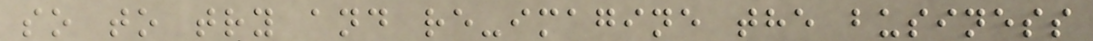so to try and re-imagine the business
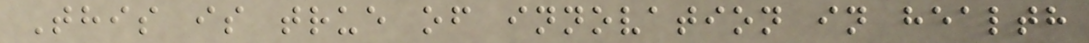This is true of innovation in health
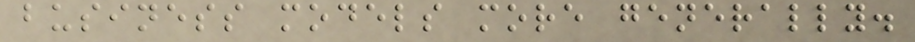business models more generally.
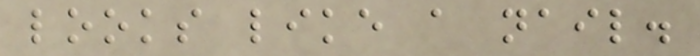looks like a nail.
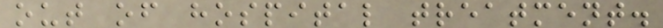out of hospital treatment.
